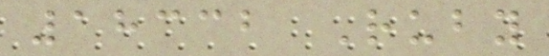18332 Ruby
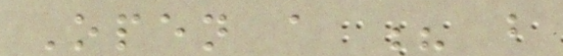Open a ? b
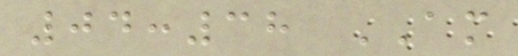04:38 AM
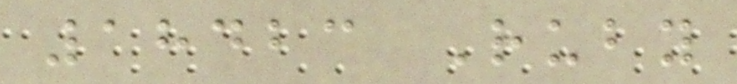18423 Ruby
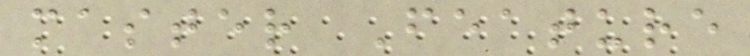master Feature
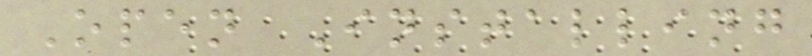Open Installing
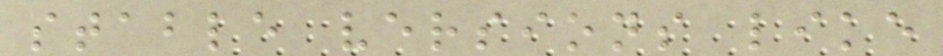stable versions like
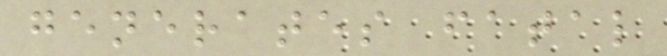generates fatal
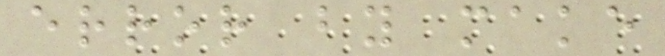error by make
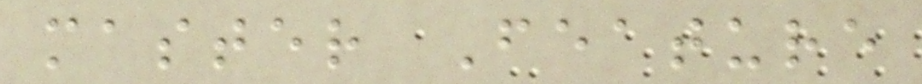master Feature
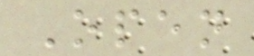Open
